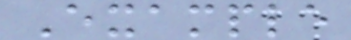Example
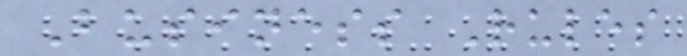Business Rules
